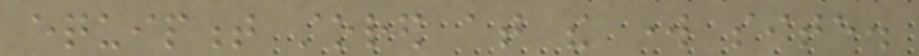equipment stored at the work site.
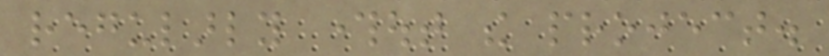regularly throughout the project.
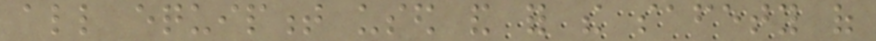all equipment used and for the safety of
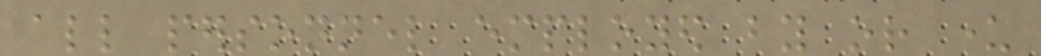all personnel employed by or under
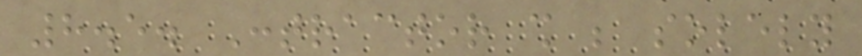8.5. Contractor shall be solely
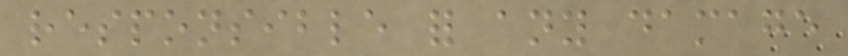responsible for any damage
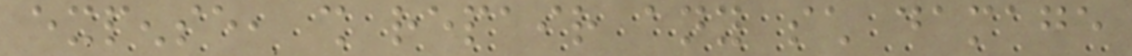expense, shall repair any such damage
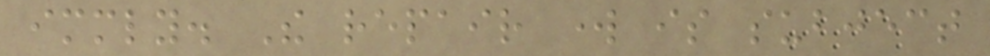immediately. The repair work is subject
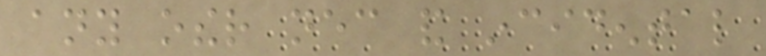any other necessary and incidental
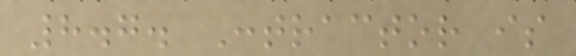8.7. Contractor is
